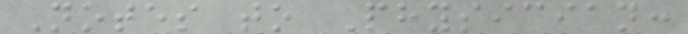Notes to Physician:
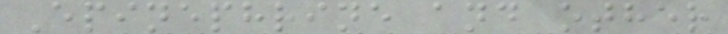Epinephrine and other
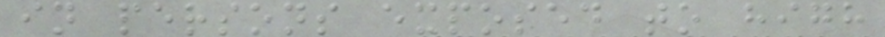in persons exposed to high
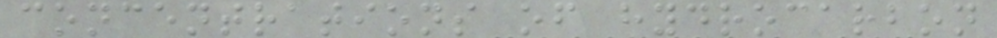concentrations of hydrocarbon
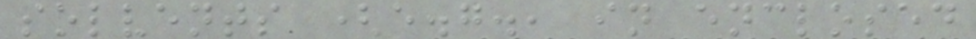solvents (e.g., in enclosed
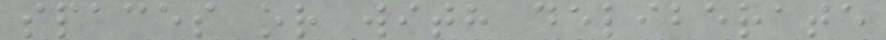spaces or with deliberate
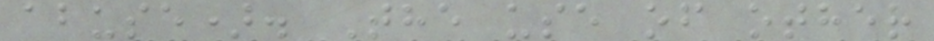abuse). The use of other
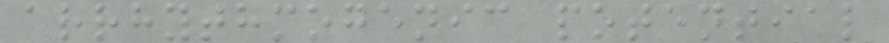arrhythmogenic potential
